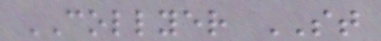COLLYER ST
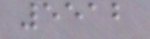5512
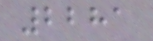2281
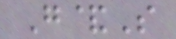G&S
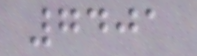7401
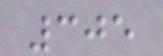305
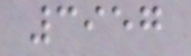3957
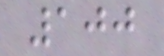100
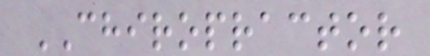CHIROPRACTOR
